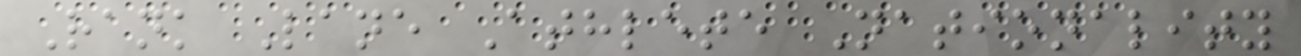Rank Lane Athlete Nationality
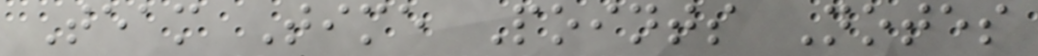Team Time Points Notes
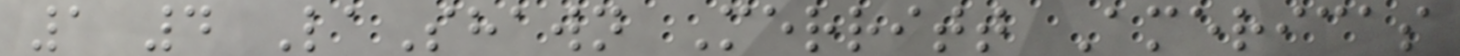1 4 LaShawn Merritt Americas
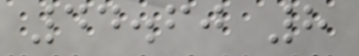44.60 8
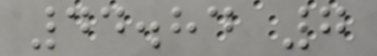44.84 7
